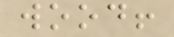wood!
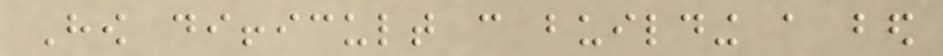How difficult can building a bed
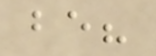be?
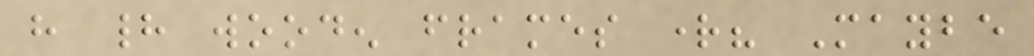have had wooden frames right? Maybe
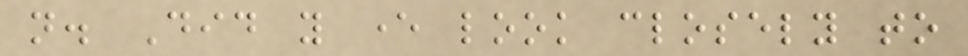not. Did you ever look closely to
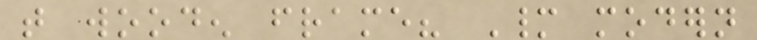that wooden frame? Many modern
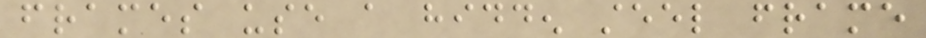frames use a hidden steel frame
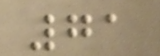71
